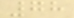78
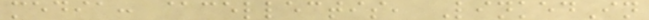media: @cellectis, LinkedIn
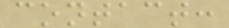contact:
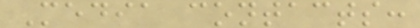Media contacts:
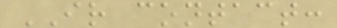IR contact:
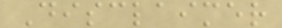Disclaimer
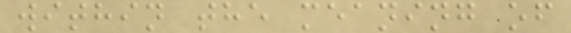within the meaning of
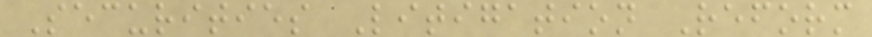Securities Litigation Reform
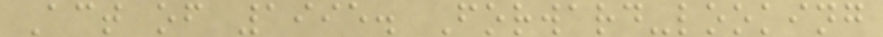Act of 1995. Forward-looking
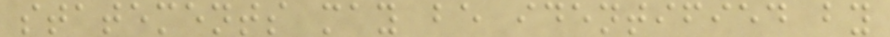statements may be identified by
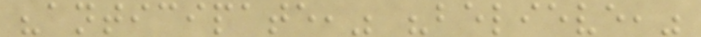"anticipate," "believe,"
